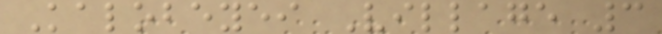Kalobeyei Village 3
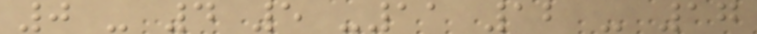0 - 4 5 -11 12 - 17
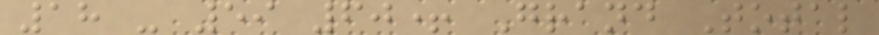18 - 59 60+ Grand Total
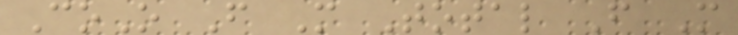CoO F M Total F M
